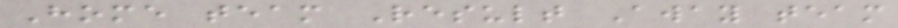Home team Result Away team
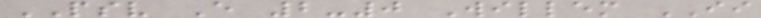PSV E 2-0 Willem II
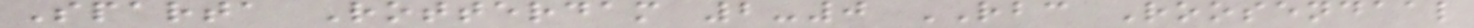Sparta Rotterdam 2-0 RBC Roosendaal
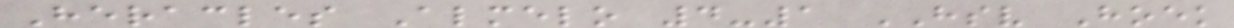Heracles Almelo 4-1 HSV Hoek
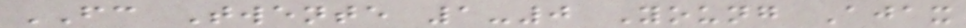FC Twente 1-0 Young Ajax
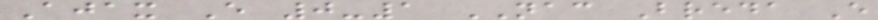Ajax E 0-1 NAC Breda E
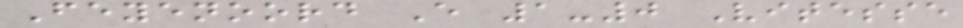Feyenoord E 1-0 Vitesse
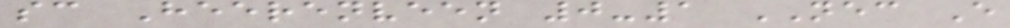sc Heerenveen 0-1 NEC E
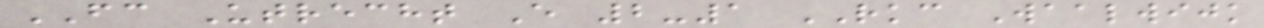FC Utrecht E 2-1 RKC Waalwijk
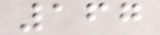167
